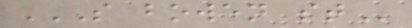S BOWEN ST
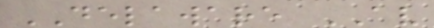DELAWARE AV
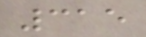315
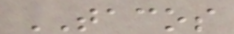TACOS
